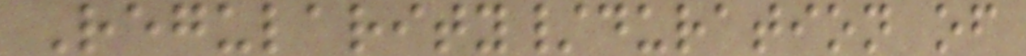Regularity/duration of
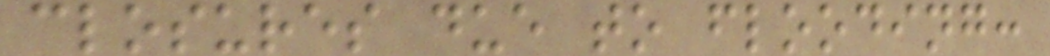closures due to flooding:
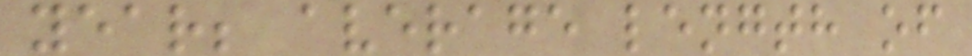year; average length of
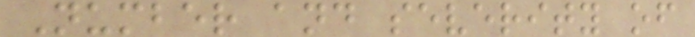Number and severity of
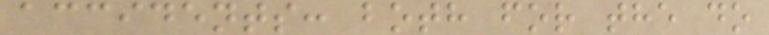accidents: both for the do
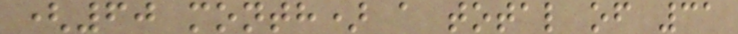(60 month) a total of 31
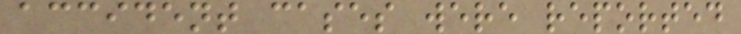accident cases were reported
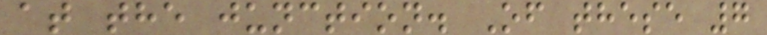at the junction. Of these 7
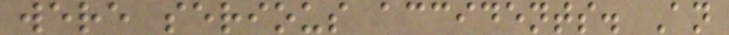were serious accidents. An
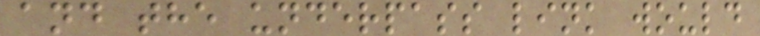and the underpass link would
